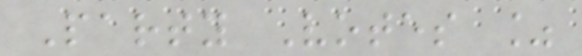Party Votes %
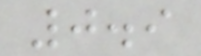0.9
